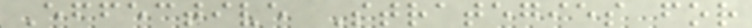Effective Strategies for
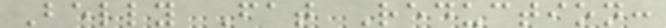Belly Fat Reduction:
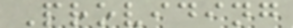Providing
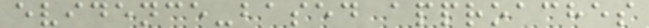evidence-based approaches
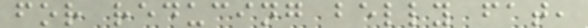for reducing belly fat,
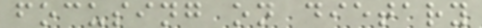focusing on dietary
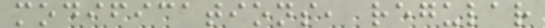modifications, regular
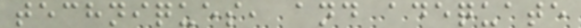techniques, and adequate
